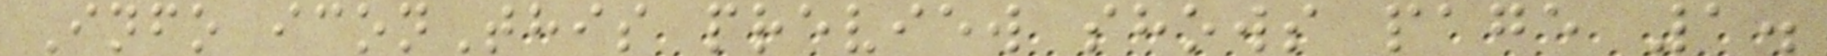Info iconThis preview shows page 1.
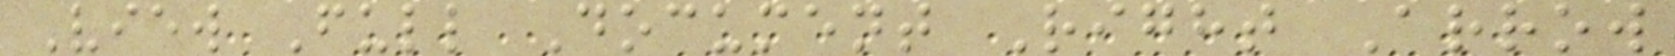View Full Document Right Arrow
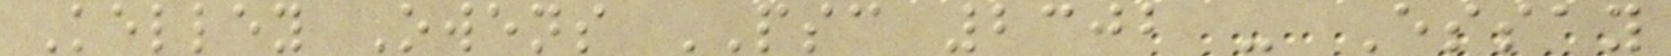Kelley Owens PSC 2302 - Essay
